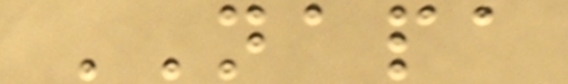NAPA
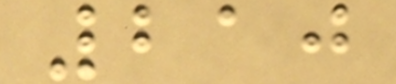210
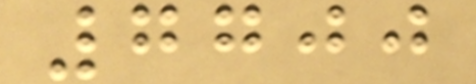7700
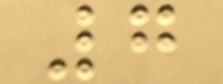7
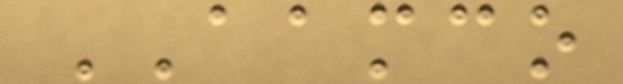AAMCO
